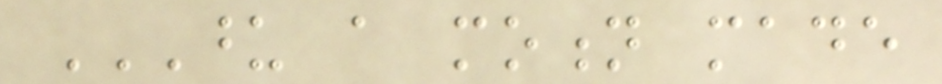UPON A MOTION MADE
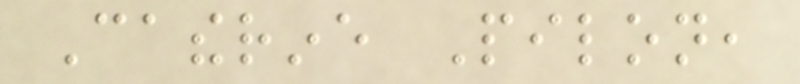Catherine Pilon,
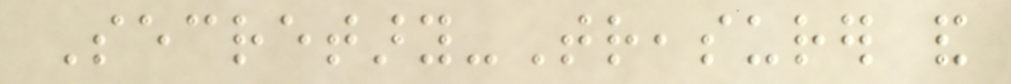Secretary-Treasurer and
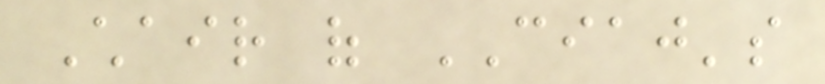Chair of CIAJ's
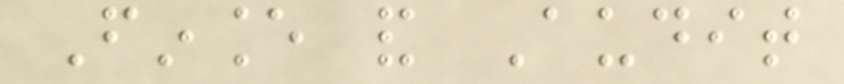Finance and Audit
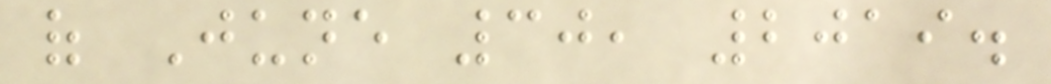of June 30, 2019.
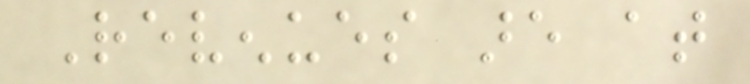Revenues are at
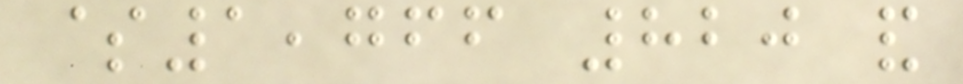$1,766 820 and
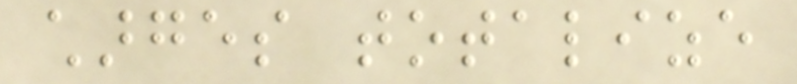charges totalize
